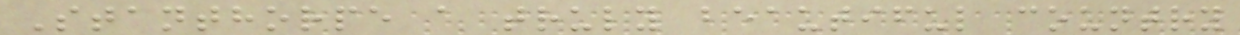Stanthorpe a truly beautiful country
